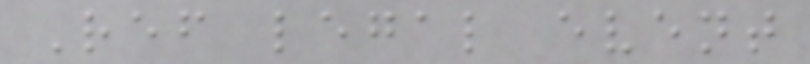Ref legal event
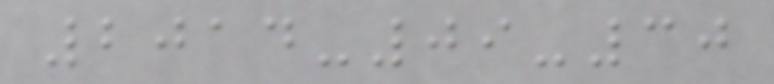2014-09-30
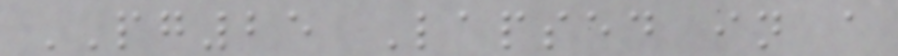PG25 Lapsed in a
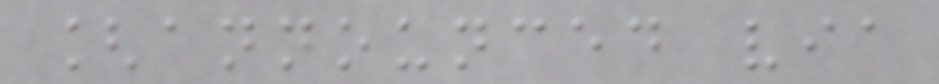[announced via
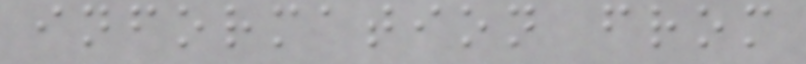information from
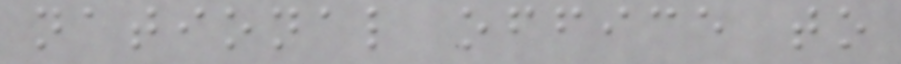national office to
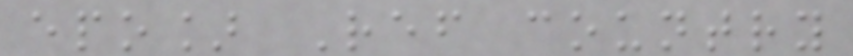epo] Ref country
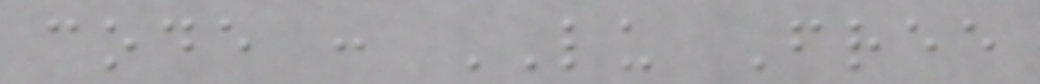code : LU Free
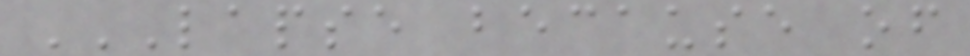LAPSE BECAUSE OF
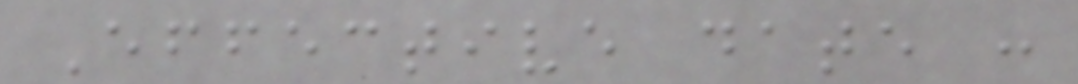Effective date :
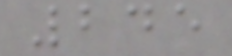245
